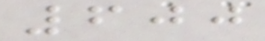600
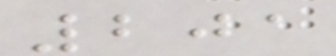201
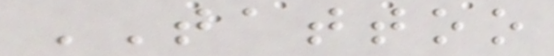TATTOO
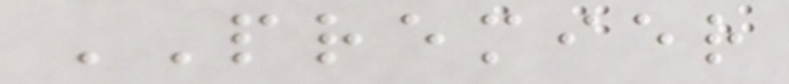PREMIER
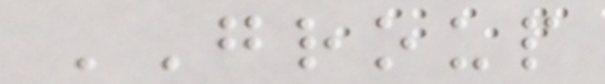GROUP
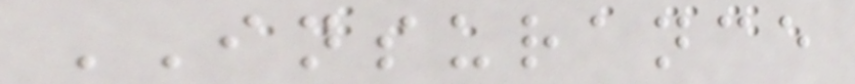INSURANCE
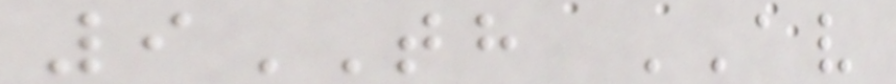9TH AV
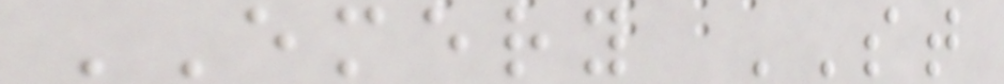EMERY ST
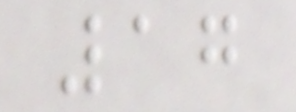17
